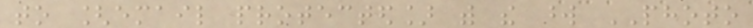to [email protected] with the word PHOTO
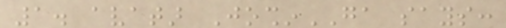1. avatar JoshinGA says:
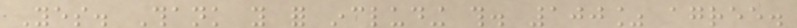Yes. Thank you for including this. 100% agree.
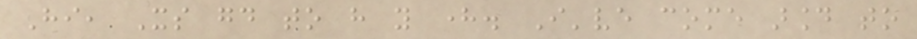Hi, Its good to have you here. I've come around to
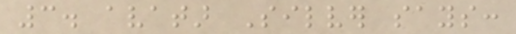3. avatar Silver says:
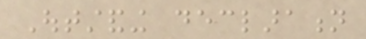Outstanding declaration
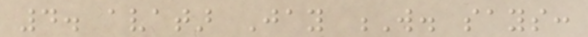4. avatar Jay W. says:
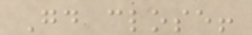Good close!
